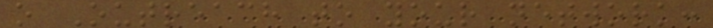o Outreach to your network:
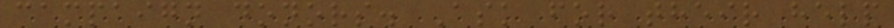campaign donors. Ask for their help
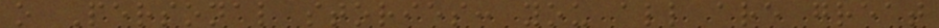o Personal stories: you all are great
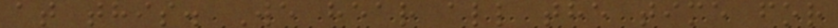at this. We hear all the time for
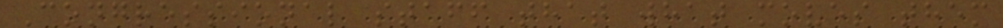Congressional staff that what moves them
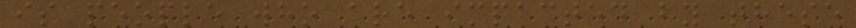is people who are impacted by these
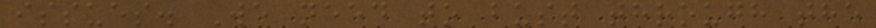issues. We need to bust through the
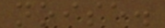noise.
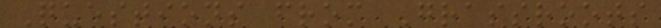Questions from Grassroots
